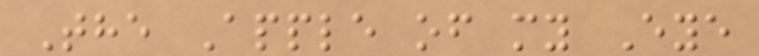The Apple of my Eye
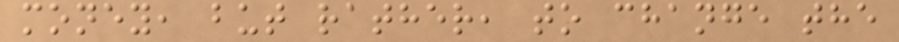money, but rather, to change the
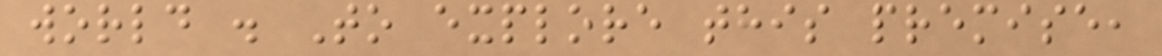world . To explore this premise,
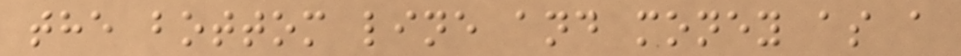the bottom line and money as a
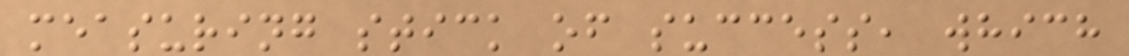measuring stick of success, which
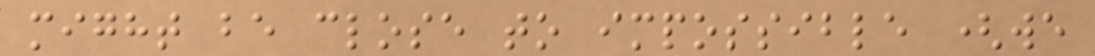might be close to impossible (we
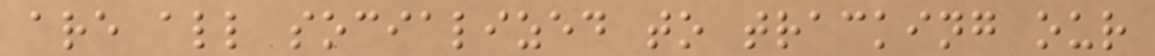are all socialized to tracking our
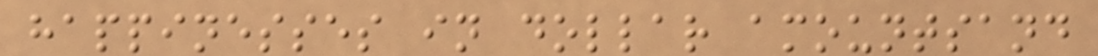happinesses in dollar amountsand
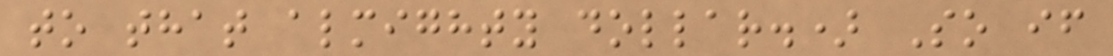to that almighty dollar.) So if
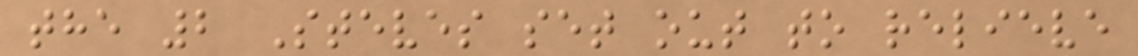the 2 Steves set out to relieve
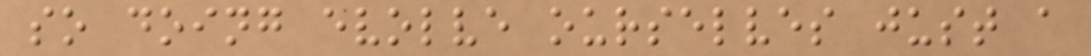so doing evolve ourselves just a
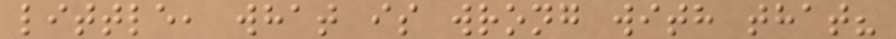little, what is wrong with that?
